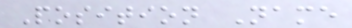Position Name
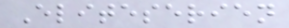Eliteserien
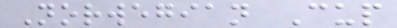Norwegian Cup
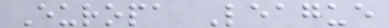Europa League
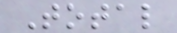Total
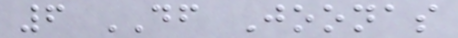6 DF Joonas
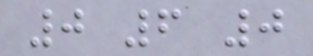0 6 0
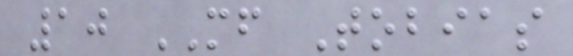10 MF Tobias
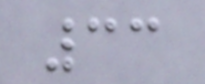33
